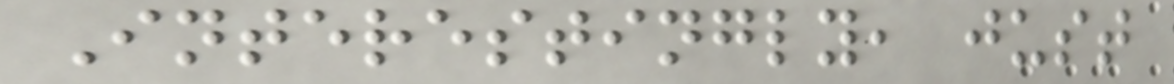Interestingly, just
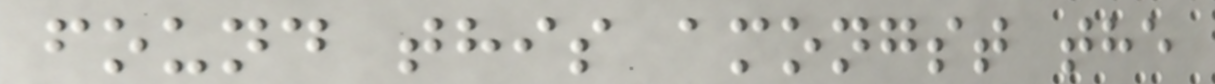found this amongst the
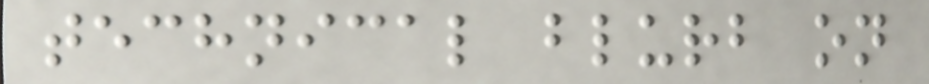technical blurb on
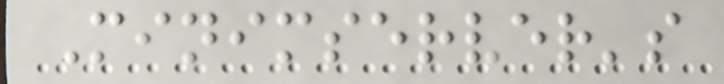Minimserver's
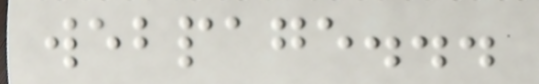webpage...
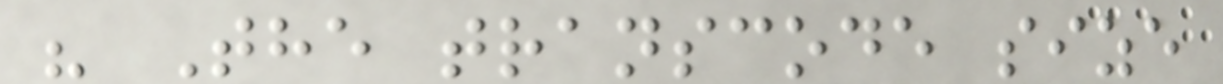" The transcode size
